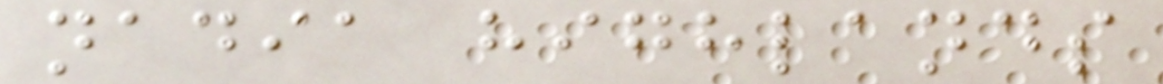nadia highlands
